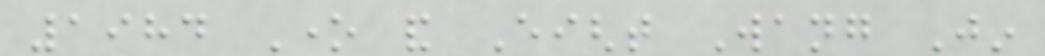1984 One and Eight Wang Jin
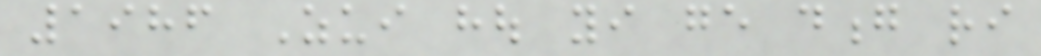1986 Zui hou yi ge dong ri
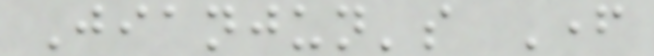Jianjun's Father
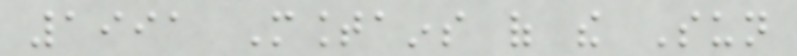1991 Mountains of the Sun
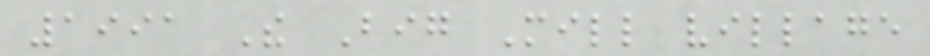1991 The Big Mill village
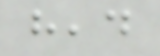head
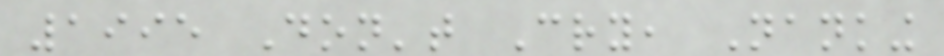1995 Don't Cry, Nanking
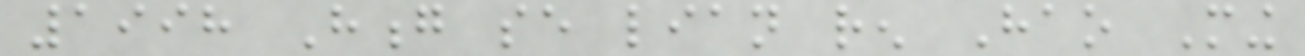1998 Hong se lian ren Hao Ming
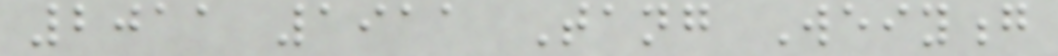2011 1911 Tang Weiyong
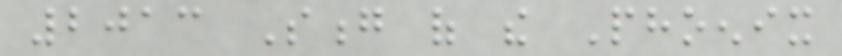2013 Song of the Phoenix
